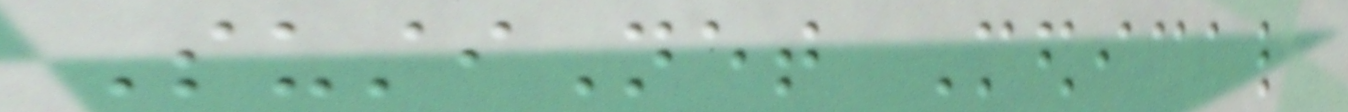SustiNet Medical
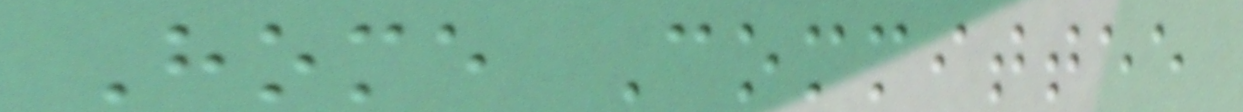Home Committee
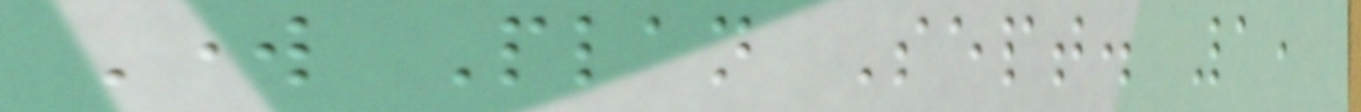Work Plan Sept. 1,
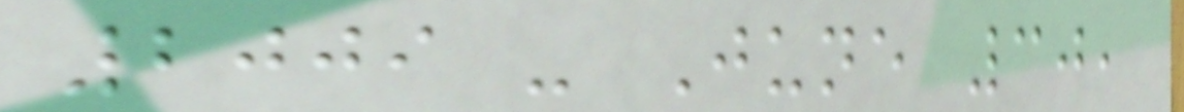2009 - June 30,
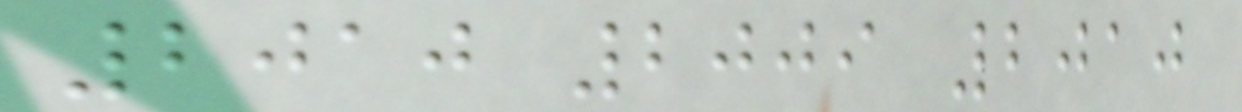2010 2009 2010
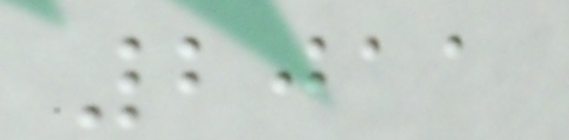2011
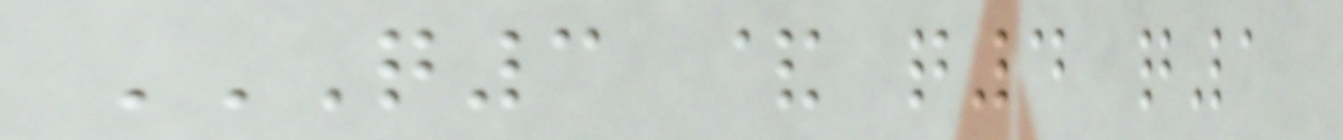Q3 & Q4 Q1
